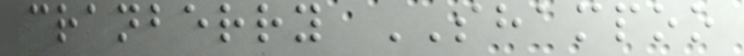cranberry SHAMPOO
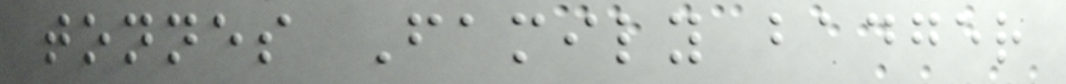tonnes Family badger
